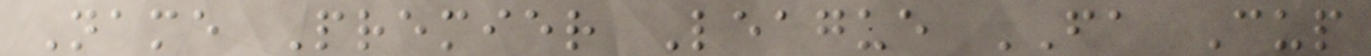Name Premier League FA Cup
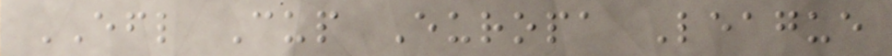EFL Cup Europa League
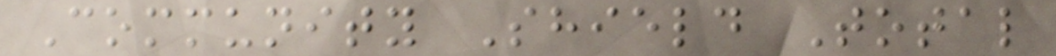Community Shield Total
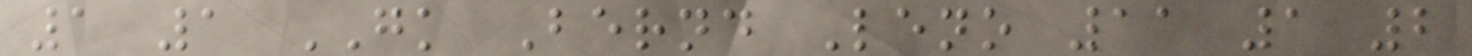1 1 GK Bernd Leno 11 1 2
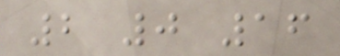2 0 16
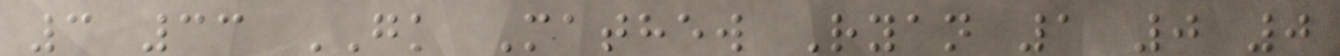3 33 GK Mathew Ryan 1 0 0
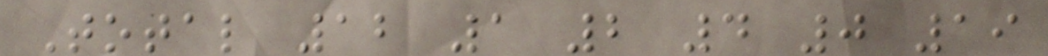Total 12 1 2 4 0 19
